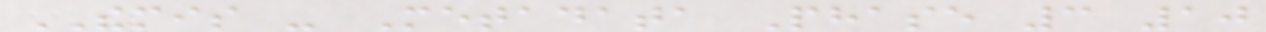THEMIS - Metadata Phase 3 10
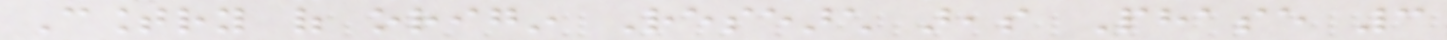Country of origin Research areas Phase 3
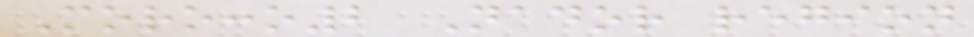Morocco2 Nador region
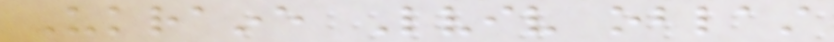Ukraine Lviv oblast
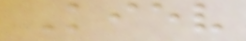Kiev
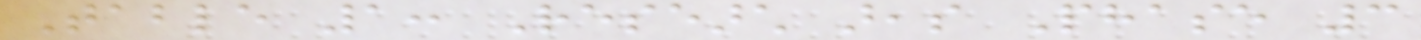Table 1: Research areas Phase 3
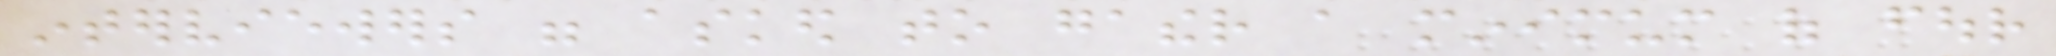interviewers were asked to gather a minimum of four
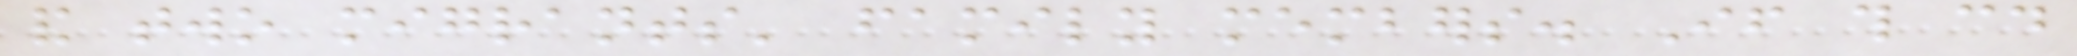and two migrants' family members. If this could
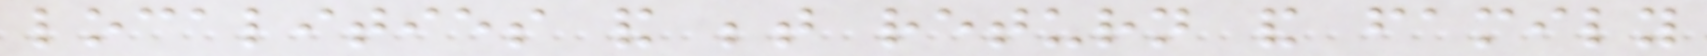localities and between return and family
